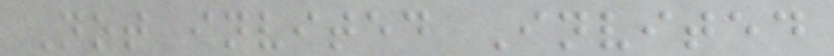Not invited Invited
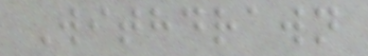Withdrawn
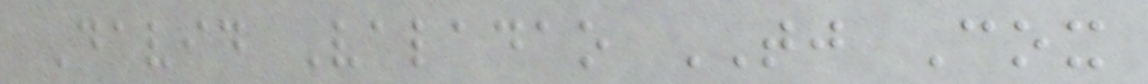David Valadao TJ Cox
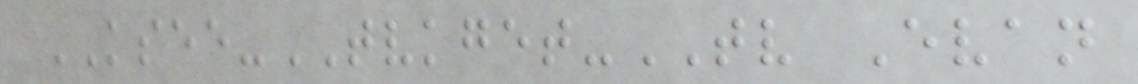KSEE-TVKGET-TV Evan
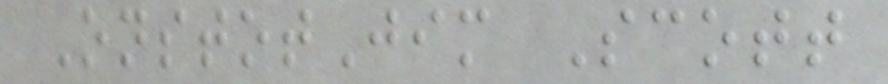OnstotJim Scott
